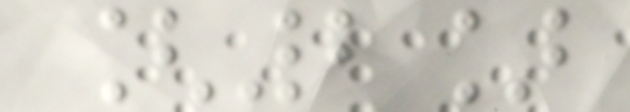[2]
